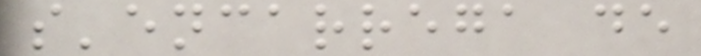s'encarrega de
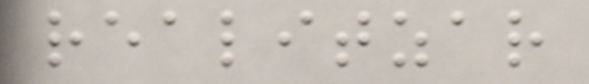realitzar
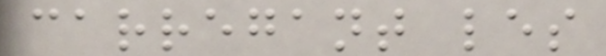carregant les
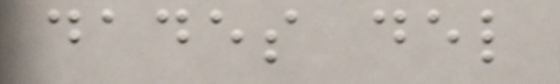dades del
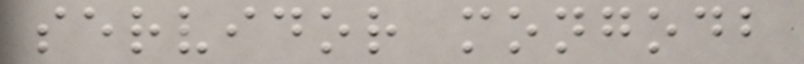servidor mongodb
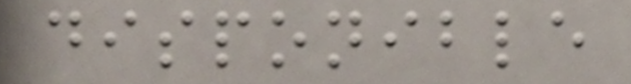disponible
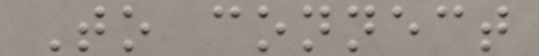To connect
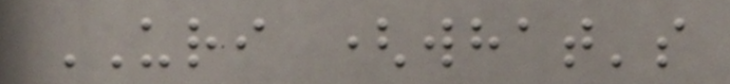URI (what's
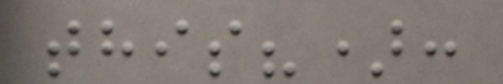this?):
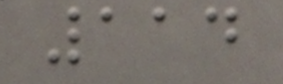114
